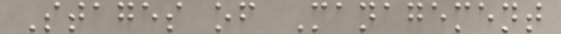Stages of Management
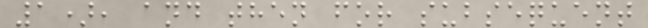1), and then for subsequent
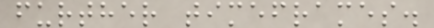further timeframes.
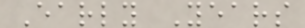Early Years
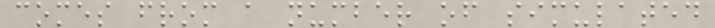comes from a number of simulated
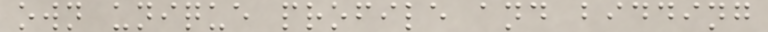own unique profile and bidding
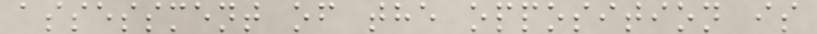assessment of the opposition is
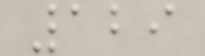129
